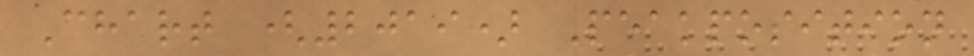Chart (2019) Peakposition
